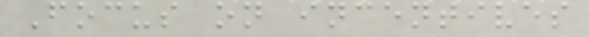Focus on incentives
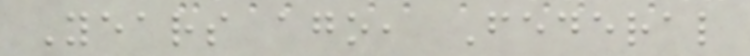Years ago, Federal
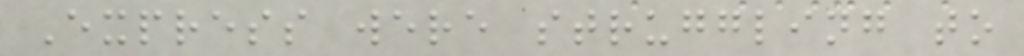Express were struggling to
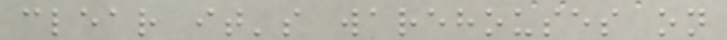clear it's warehouses on
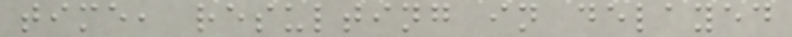time, resulting in delayed
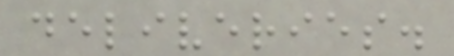deliveries.
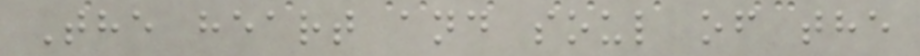The heart and soul of the
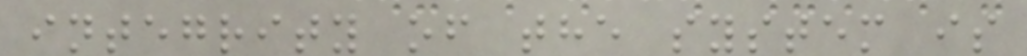integrity of the system is
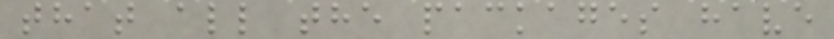that all the packages have
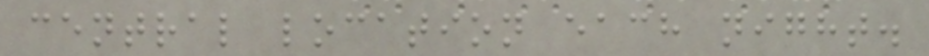central location each night.
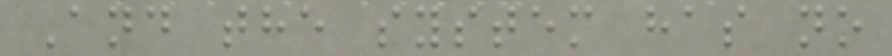And the system has no
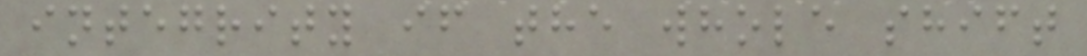integrity if the whole shift
